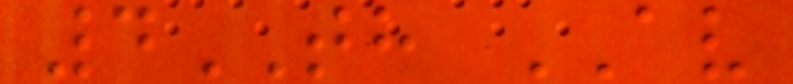4TH AV
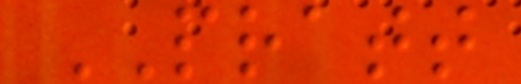PRATT
